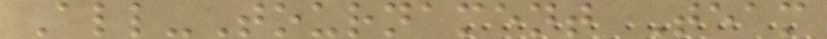All-Tournament Team
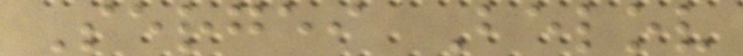Sergei Belov
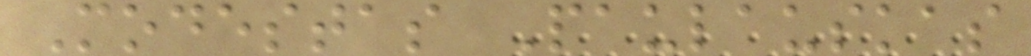Modestas Paulauskas
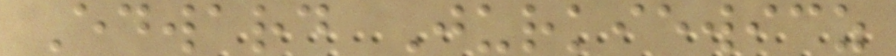Edward Jurkiewicz
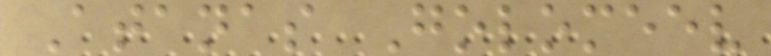Atanas Golomeev
